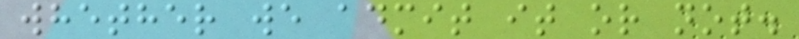whether we admit it or not.
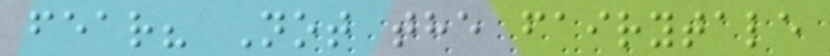fear? Not the fairytale
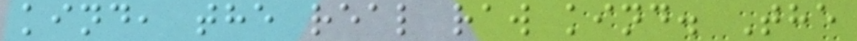kind, the real raw kind. The
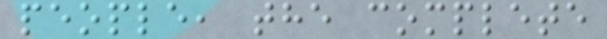people, the complete
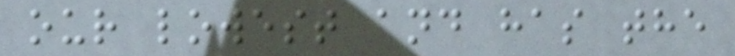our lowest and has the
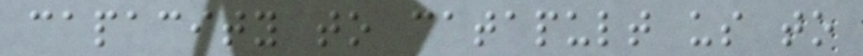capacity to catapult us to
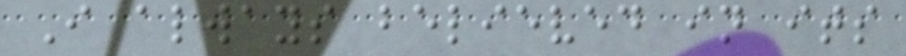I always believed in its
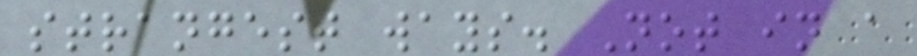strangest ways. Not in a
